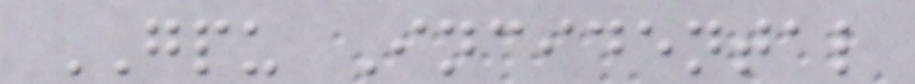GPU Incidental
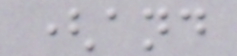(and
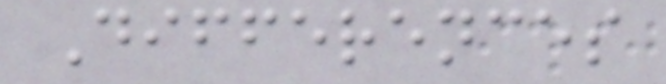Differences
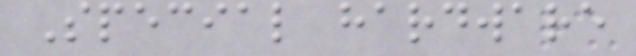Special hardware
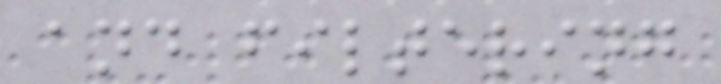and filtering
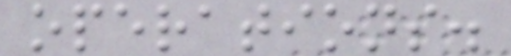operations.
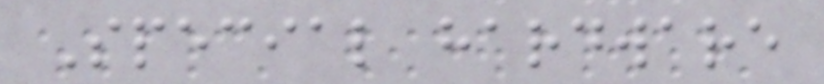Special hardware
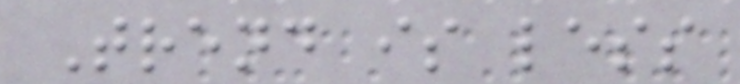Trend is less
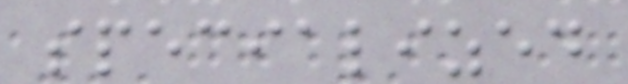specialized
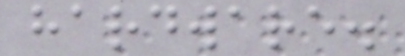hardware.
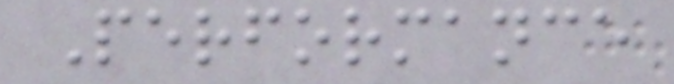Performance
